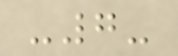-7-
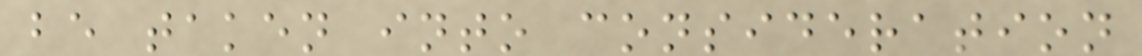be taken into consideration
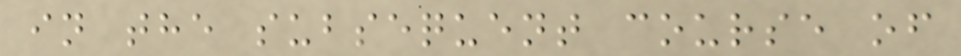in the subsequent course of
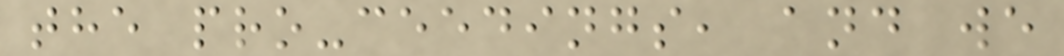the pro-ceedings, and we
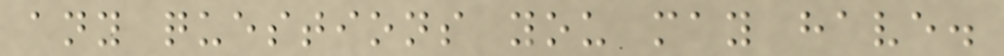any questions you may have.
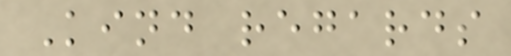Kind regards
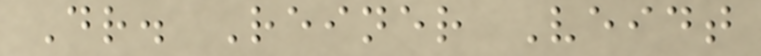Dr. Reiner Veidt
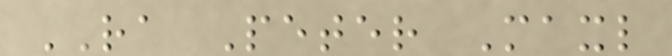RA Peter Maxl
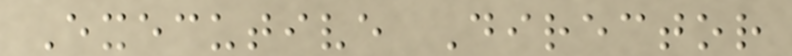Executive Director
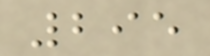295
